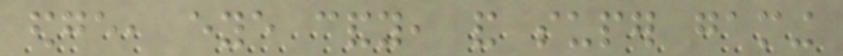edge, eye candy, and super gaming
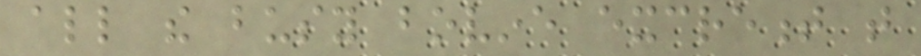all the busy bovine excrement that
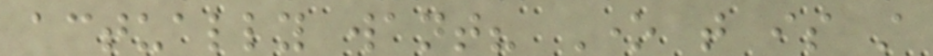actually want? One that is still
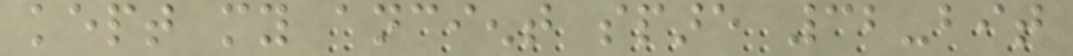kept my ancient spare 32-bit
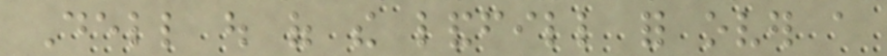Dell out of the landfill for over a
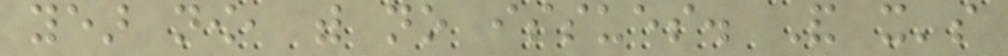year now, with no issues. And it's
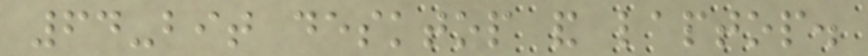64-bit desktop and laptop.
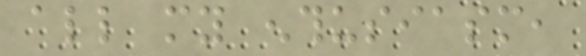all my enthusiasm,
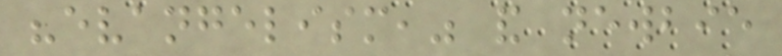"evangelism," and newbie
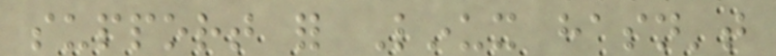support for Linux hasn't
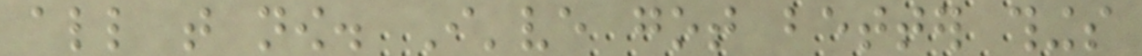all that now. I've got better things
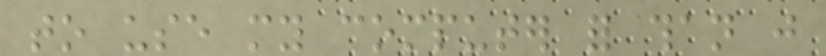to use my computer for than just
